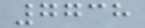7738
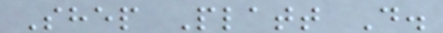Shep Platt D.
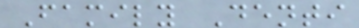Family Denti
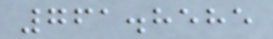761.8585
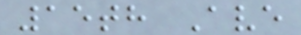15th Ave
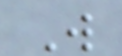W
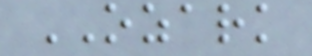OZARK
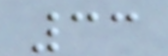33
